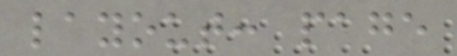layout: page
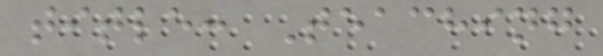title: Teaching
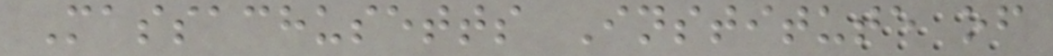Massachusetts Institute of
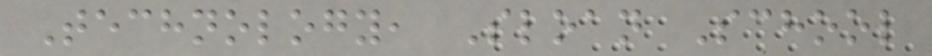Technology, Sloan School
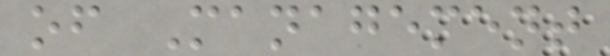of Management
